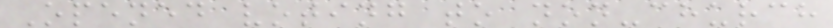Opened voting to non-church
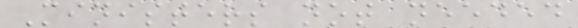Ministers not needed
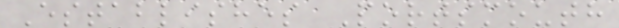Establishes Portsmouth
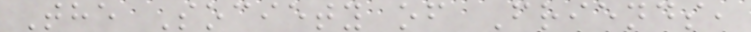The Society of Friends,
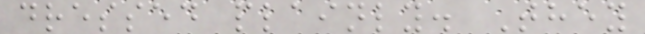dressed plainly. They
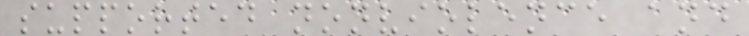supported nonviolence and
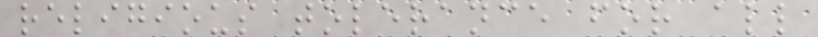religious tolerance for all
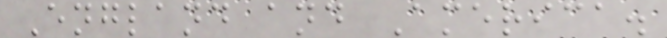England and America.
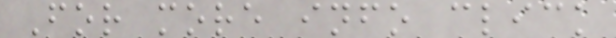For more info click
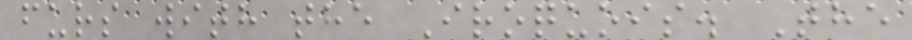furs with the Iroquois. The
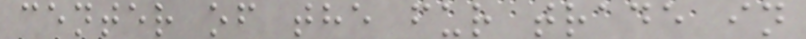center of the fur trade in
